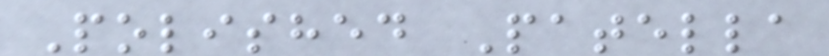Polished Patella
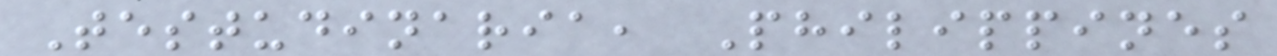Testudinaria, Philippines
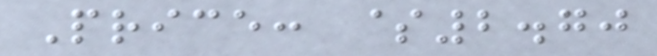Price: $2.70
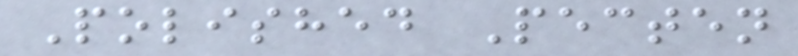Polished Pecten
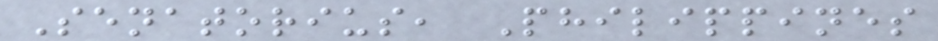Senatorius, Philippines
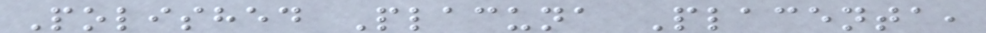Polished Placuna Placenta,
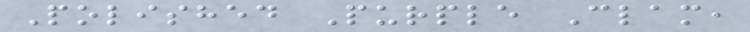Polished Purple Clam,
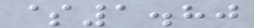$1.80
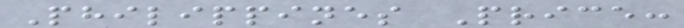Philippines Price:
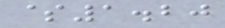$1.20
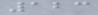123
